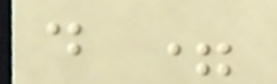d =
